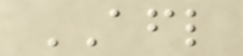AFL
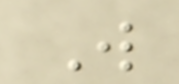W
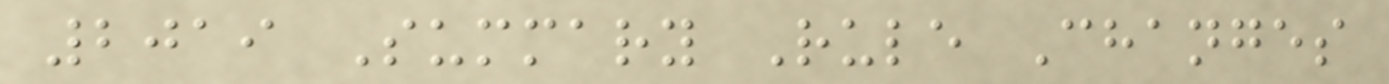2019 Summary Rule Changes
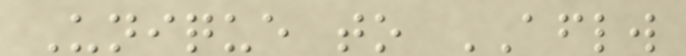Unique to AFLW
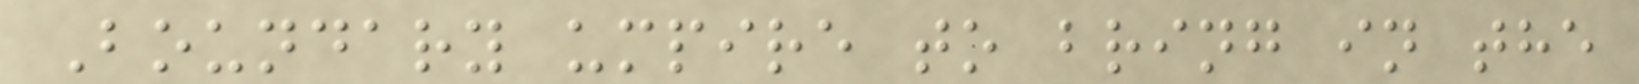Boundary umpire to bring in the
